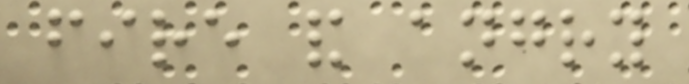fire and angry
